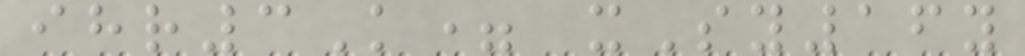ihr3K= xSy16y
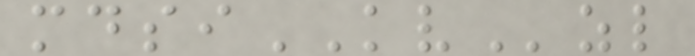mdsiKVzl
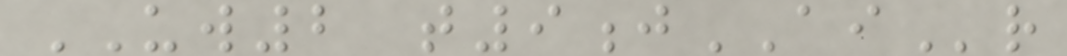UW2 t9jAIr
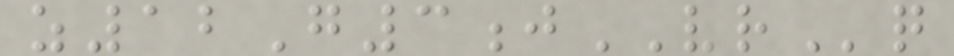z12G3jVRq
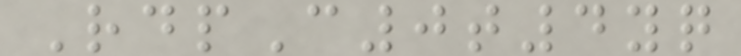RdpC0t4yq
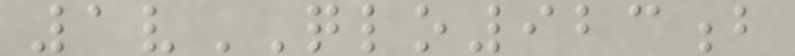1vQLO923b
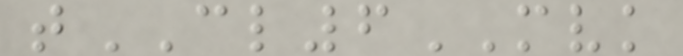tCL6MVK
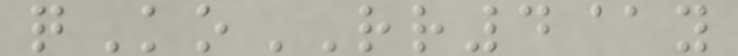qKoRR4@y
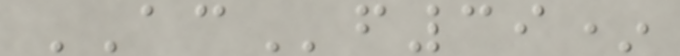ACf39*
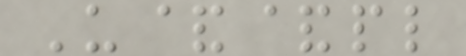U&&pl
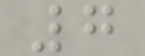7
